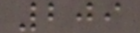209
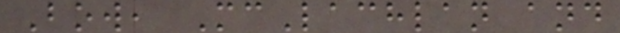Bow, McLachlan and
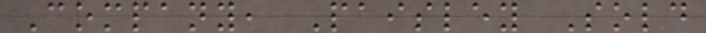Company, Paisley Sold
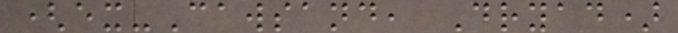(ex-Cawsand, Dryad)
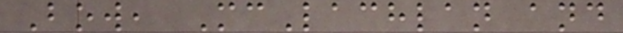Bow, McLachlan and
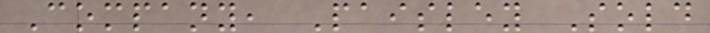Company, Paisley Sold
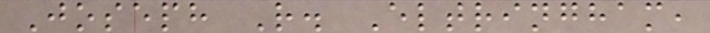Joseph R. Eltringham,
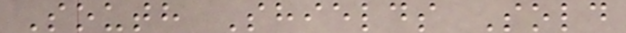South Shields Sold
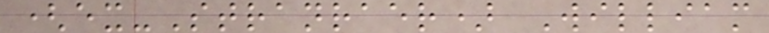(ex-Stranraer) William
